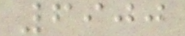6900
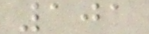101
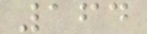164
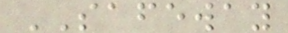SAFEWAY
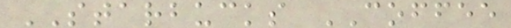STARBUCKS COFFEE
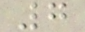7
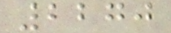2270
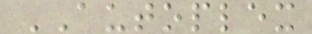AUTOPLEX
